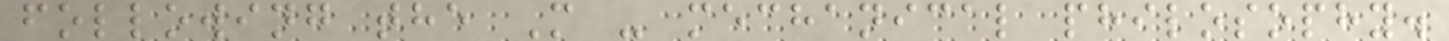following the M - mechanical philosophy.
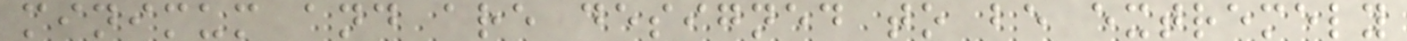minimum and are designed to be extremely
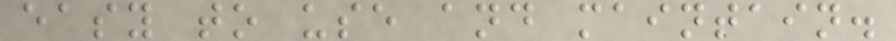easy to use and maintain.
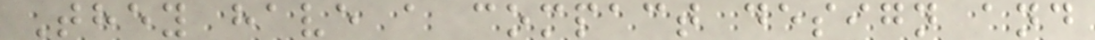They have a compact design and
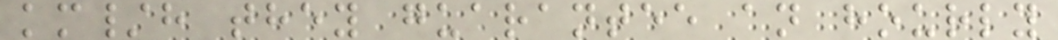km/h they guarantee an hourly
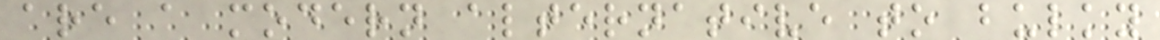are a modern alternative to bulky
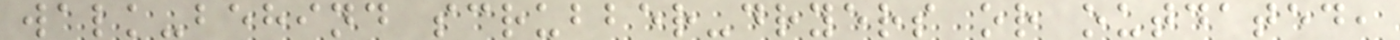walk-behind scrubber-dryers or outdated,
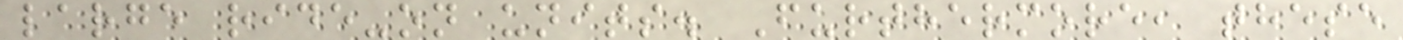large ride-on units. Furthermore, these
